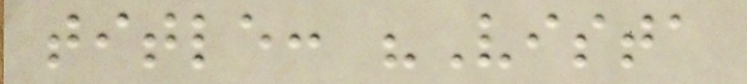title: "Vista
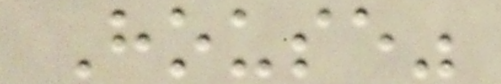House"
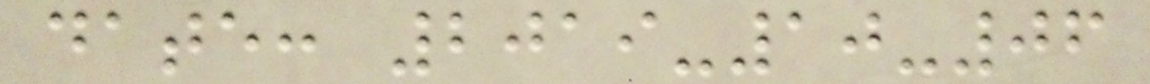date: 2019-10-06
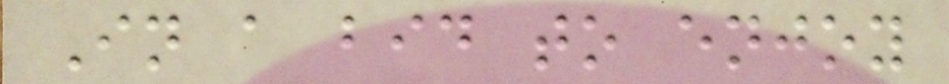In a bid to enjoy
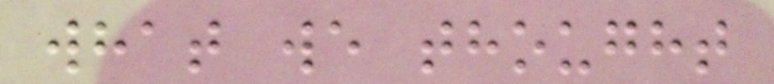what we thought
